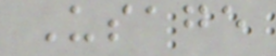Usage
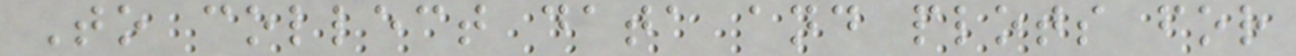To collect data and plots for
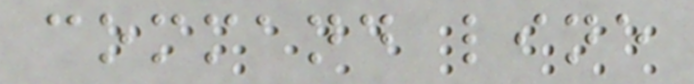command line
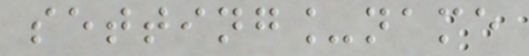setting_name
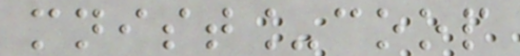mnist_coop
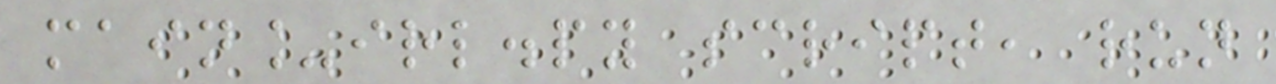main_irl.py script, run
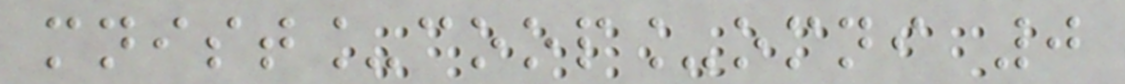mnist_coop_omni 0
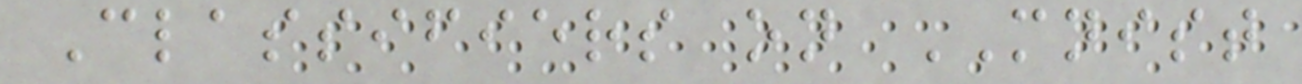Classifiers on MNIST
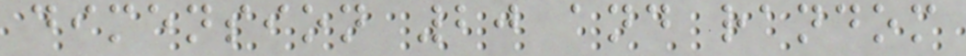dimension 20 and random
